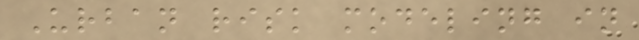Urban risk modeling in
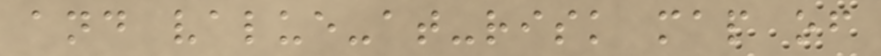and value-at-risk map of
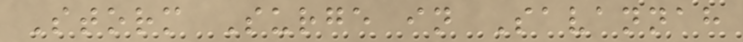Storm Surge in Savannah
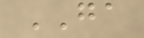GA
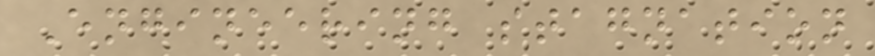Engineering stagnation
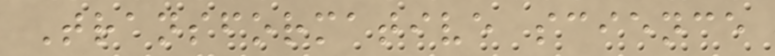Transformative science
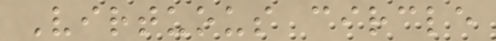Virtuous circle
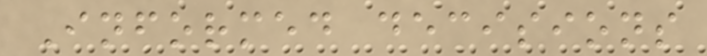Informed decisions
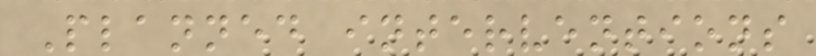Planned interventions
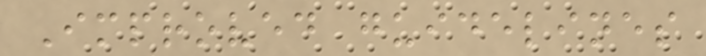Improved guidelines
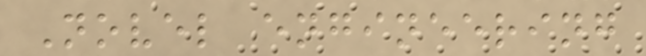Novel engineering
